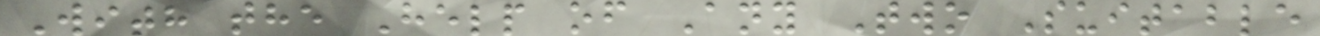With the Help of Any Two Suitable
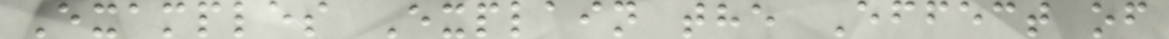Examples Explain the Effect of
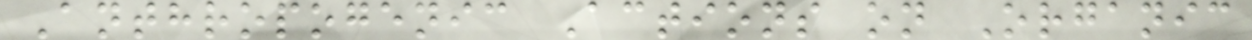Anthropogenic Actions on Organic
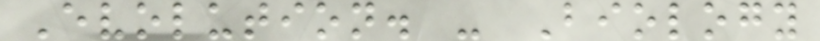Evolution. - Biology
